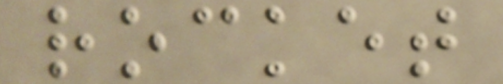rocket
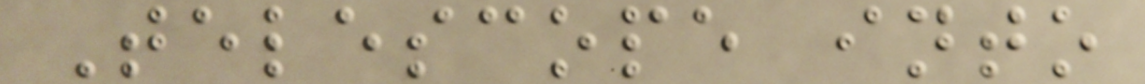Telescope into
